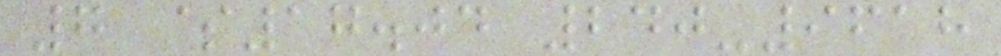7 $17.04 240-9618
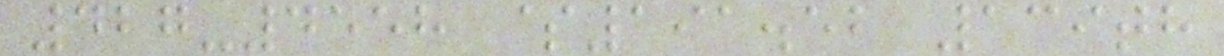427-4558 $191.52 139th
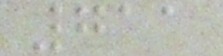711
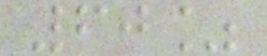60%
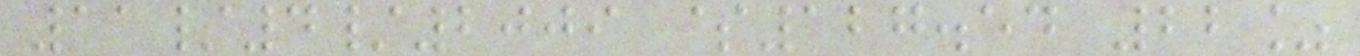11/4/2009 $127.54 22%
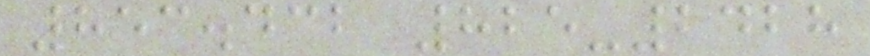853.432 825-2428
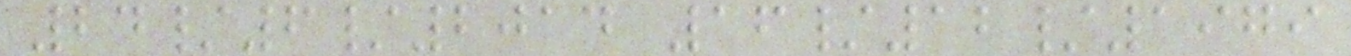24/6/2014 16/12/1979
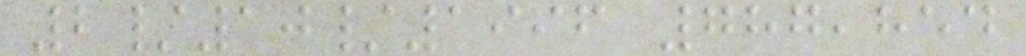2/10/1996 787,854
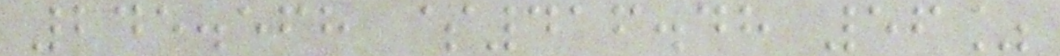245.568 $416.48 56%
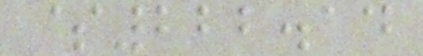$222.14
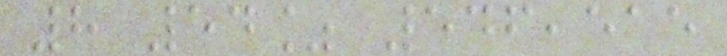8 54% 546,515
